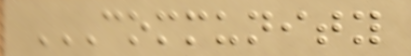COMMUNITY
